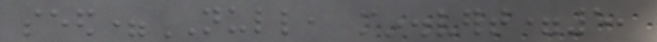seed=NULL, min.vert=5,
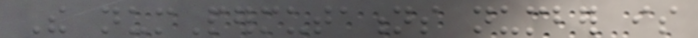The numPermutations number is
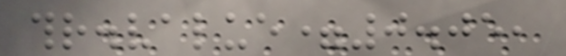thr.value=0.05,
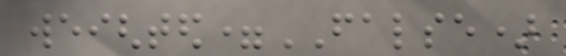weighted=FALSE)
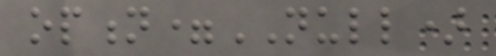option=NULL)
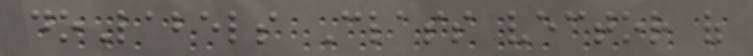doLabels Class vector of
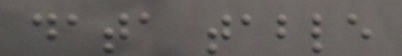data table
